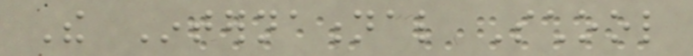The International School
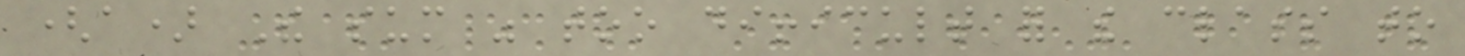(a) The sum was too difficult for the class to
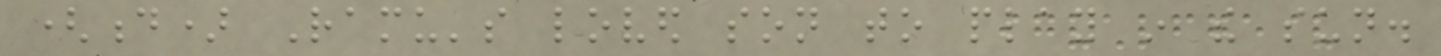(d) Ramu's loved son to play in the sun.
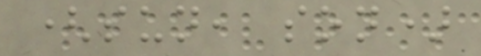(sun, son)
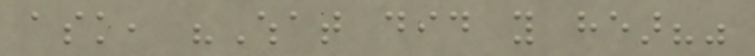ask, "What did you hear?"
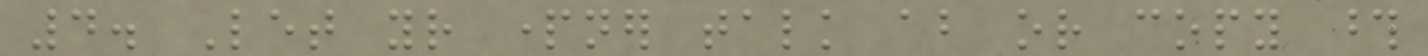4. Let your partner talk about or copy those
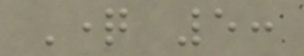Question 5:
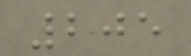205
